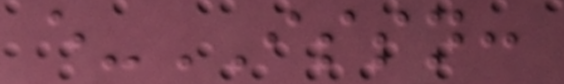e-ISSN:
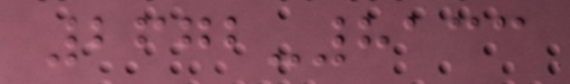2672-8133
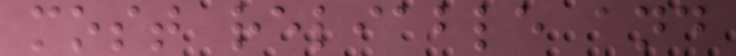most reliable and
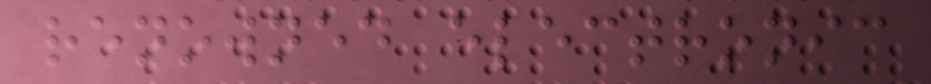renowned electronic
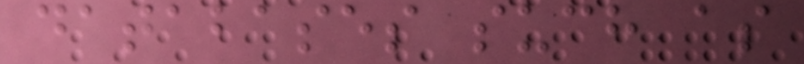databases such as
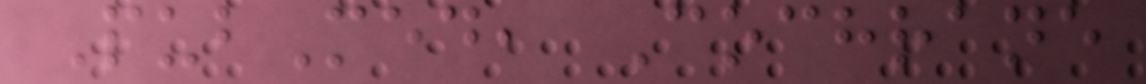PubMed, Cochrane
